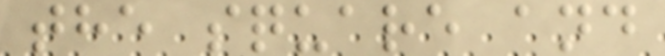the square and
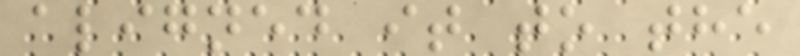aligned it to the
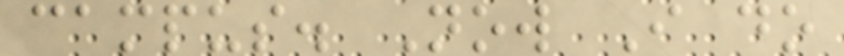campus. Now I do
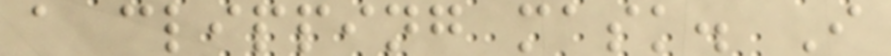a clipping mask. I
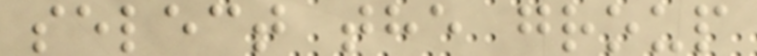select the group
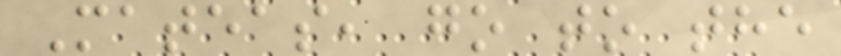Mateas, go to the
